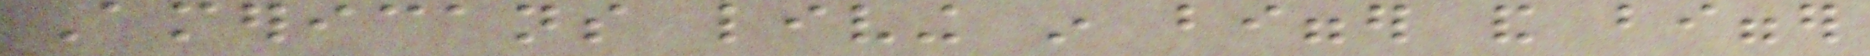Americans living in bigger and bigger
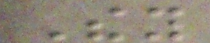They
